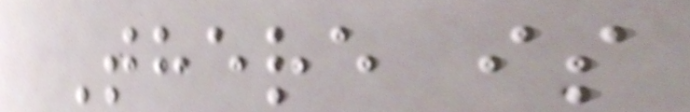There is
